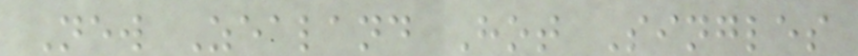New Zealand Hot Singles
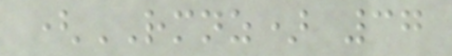(RMNZ) 37
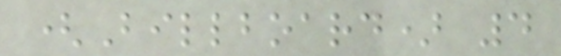(Billboard) 4
